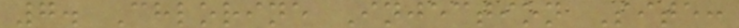7. Chlorine Injection Site:
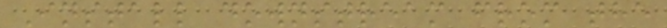Install downstream from the
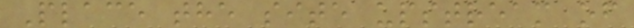Place the site upstream of
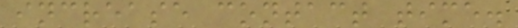increase contact time.
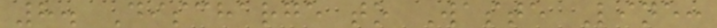8. Discharge to Waste Line:
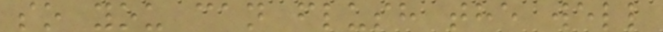so you can flush the well
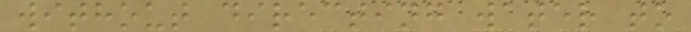without directing water to
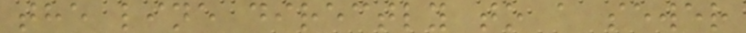the line directly to a sewer
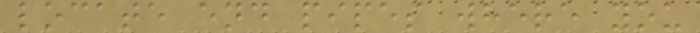locate end pipes where you
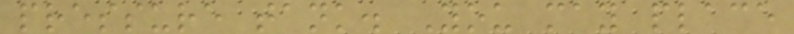pressure tank. You may place
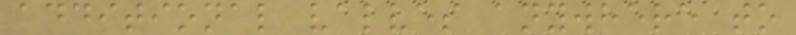additional valves anywhere to
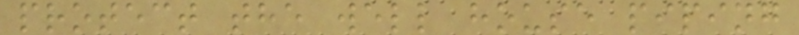protect the well house piping
